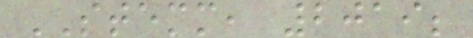STEMM, 2019;
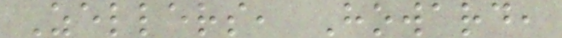Zellers, Howard,
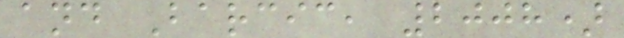and Barcic, 2008)
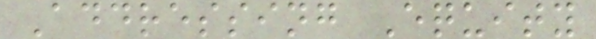Addressing Equity
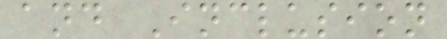and Inclusion
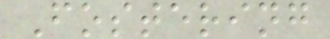Fostering
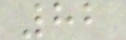82
